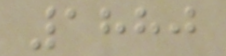1880
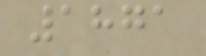1871
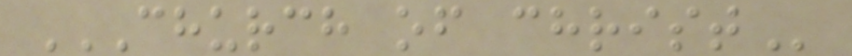CHURCH OF CHRIST
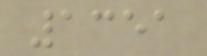1351
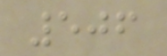506
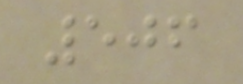506
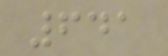641
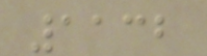1132
